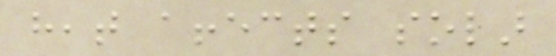heat affects solar
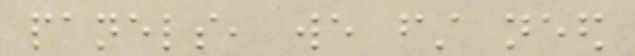panels, we first need
